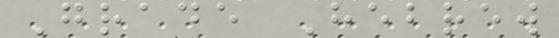Grade Hebrew
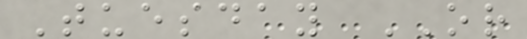Tuesday OR
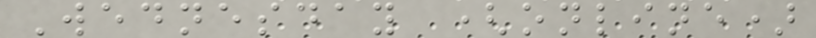Wednesday (online)
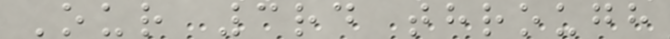Our 3rd through
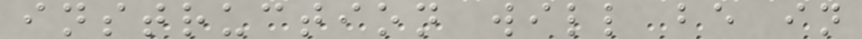instruction will be in
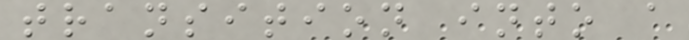transition into a
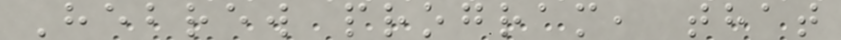Hebrew program, that
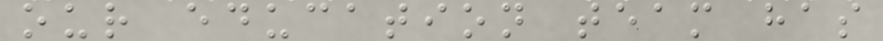our education team has
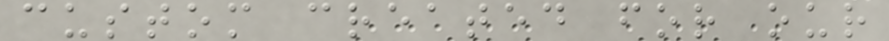custom created for our
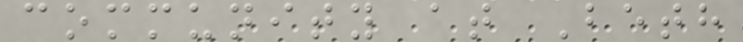community at Beth
